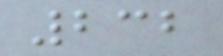232
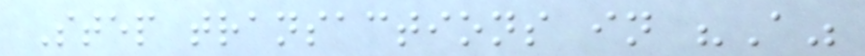Step transactions in "A"
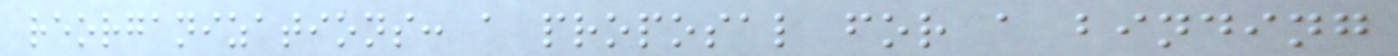reorganizations: a proposal for a binding
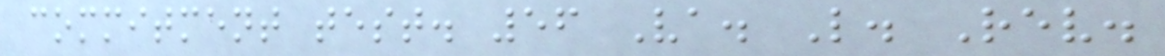commitment test. 56 Va. L. Rev.
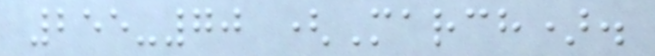255-70 (March).
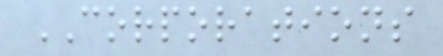CORPORATIONS
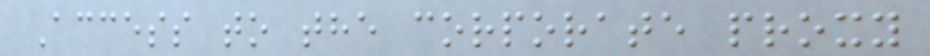Access to the corporate proxy
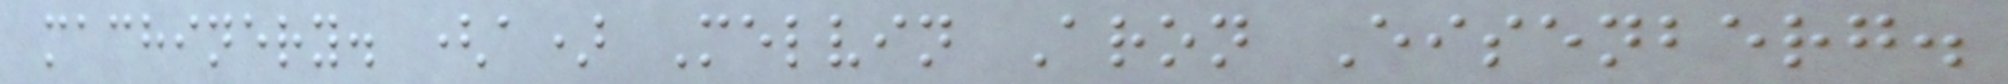machinery. (a) Melvin Aron Eisenberg.
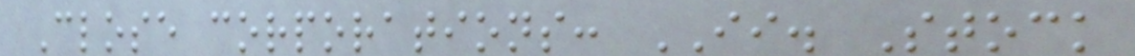Close corporations: II. Stock
